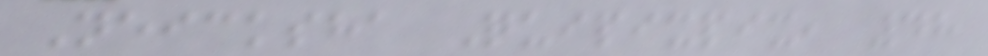Neicksha Quipixpix, 48
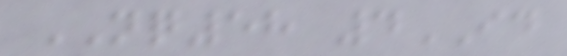NQ58 4ID
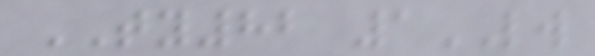TY82 1LW
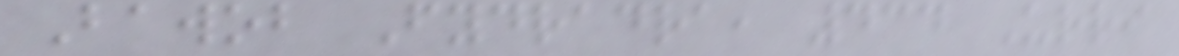Bawob Fydradra, 434 Urri
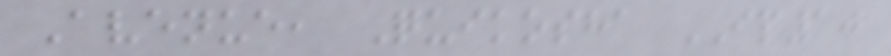Avenue, Quikosha IP10
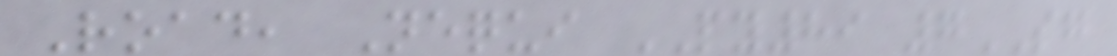Road, Nequi PY89 7SG
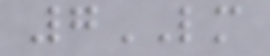7LM
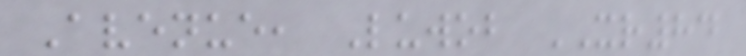Avenue, Luwob XR84
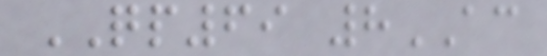QP69 8AC
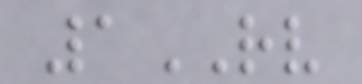1RV
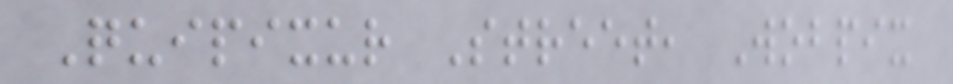Quipixur Street, Wobpix
